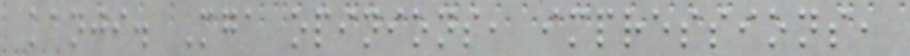kanji. Mga opinions, impressions,
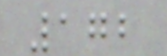172
